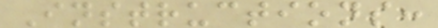Instructions:
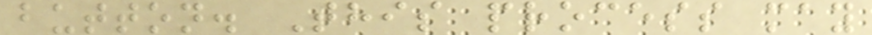button. This process may
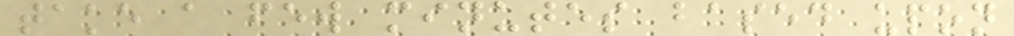take a few minutes based upon
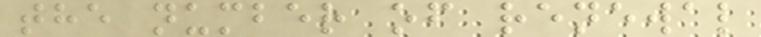the number of renewal
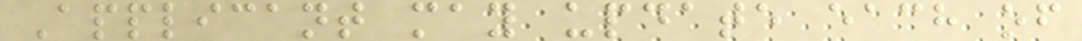Applicant may update each of
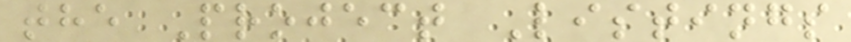the Project Listings
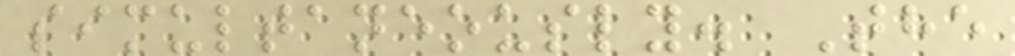simultaneously. The
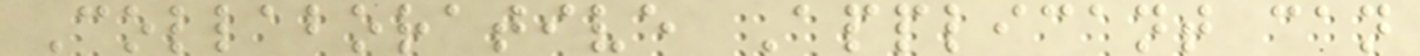Collaborative Applicant can
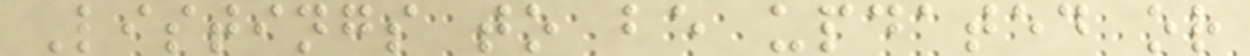Listings to be updated or
